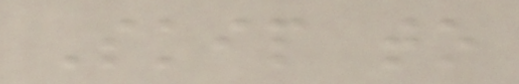Skip to
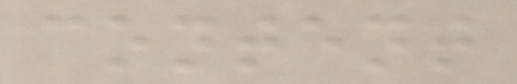content
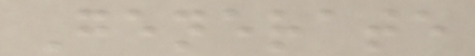Generate
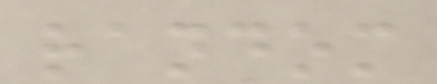random
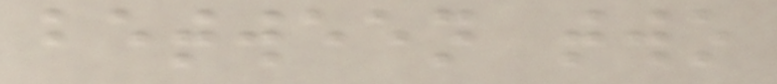between two
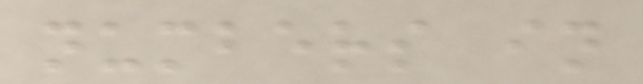numbers in
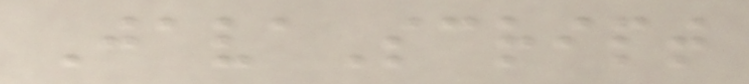JavaScript
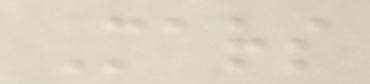Mars
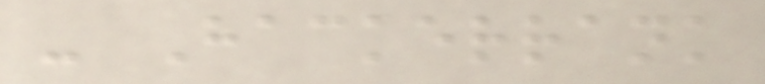- Hackerrank
